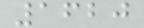1620
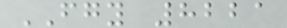FGY 8221
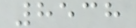8538
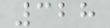328
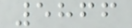5866
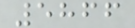5866
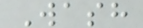Wash
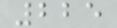225
